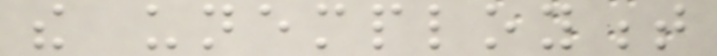the unemployment
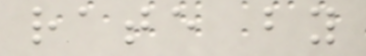rate by
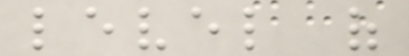level of
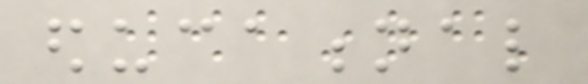educational
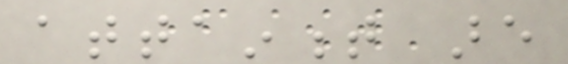attainment are
